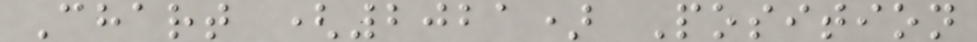Chart (2021) Position
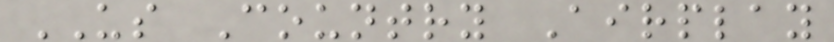US Country Airplay
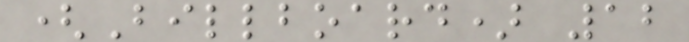(Billboard) 12
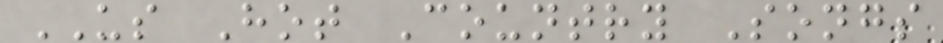US Hot Country Songs
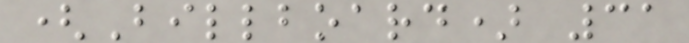(Billboard) 31
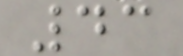43
